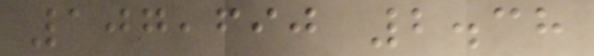107,690 2.38
